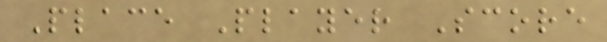Place Player Score
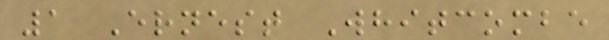1 Ernest Whitcombe
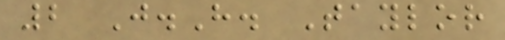2 J.H. Taylor
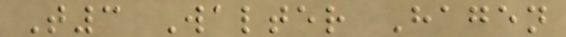T3 Walter Hagen
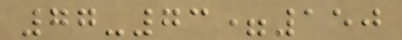77-73=150
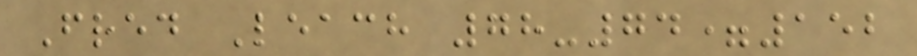Fred Leach 78-74=152
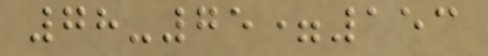78-75=153
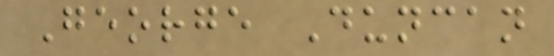George Duncan
